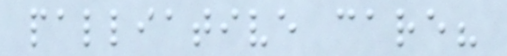palliative care?
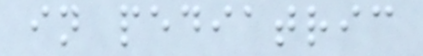in pediatric
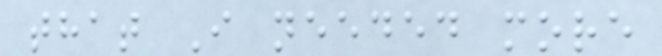that I needed more
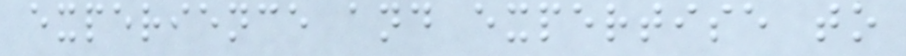experience and expertise to
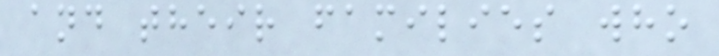and their families who
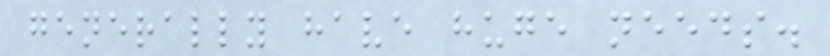generally have huge needs.
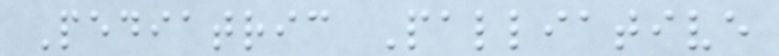Pediatric Palliative
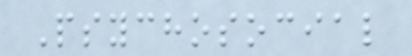Psychosocial
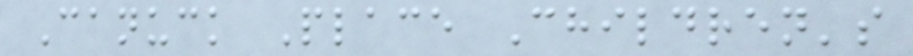Canuck Place Children's
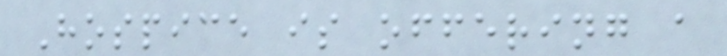Hospice is offering a
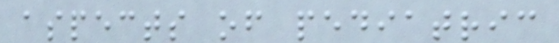aspects of pediatric
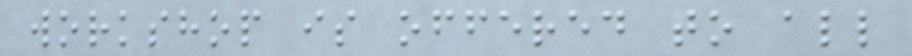workshop is offered to all
